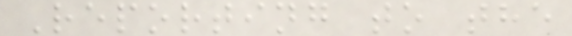Reporting to the
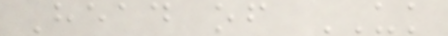Head of UK
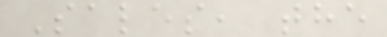Sales, the
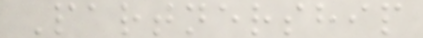Partnership
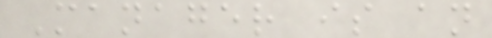Manager is an
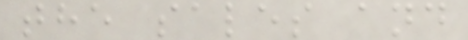the sales and
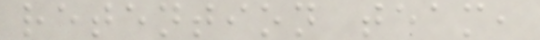retention team,
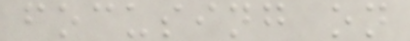focusing on
